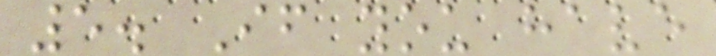5. If you have
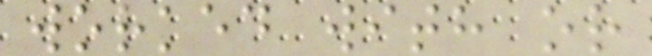worked with or
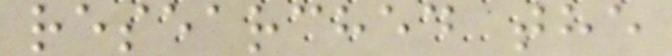researched the
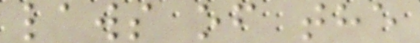laws of the
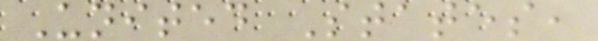United States,
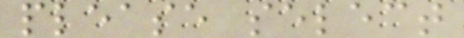please select
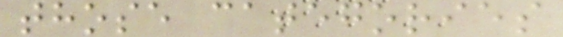those categories
